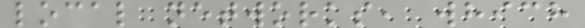local networks, which
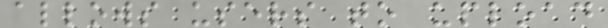allows users to upload
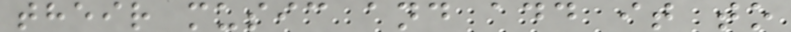their music and add it to
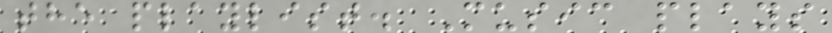the playlist. Music plays
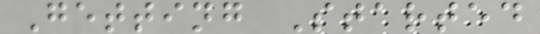Getting Started
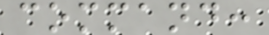command:
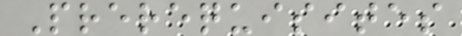Prerequisites
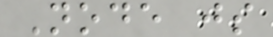Node js
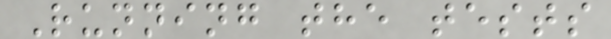Running the tests
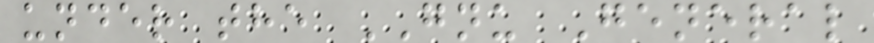under the GNU General
